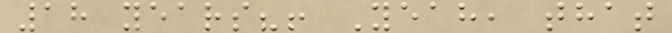18 years?! Yeah, that
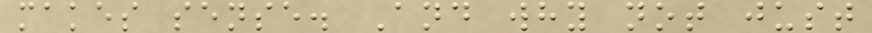makes sense. And why not just
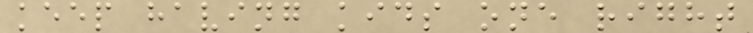keep having kids one right
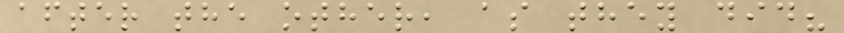after the other, as they did?
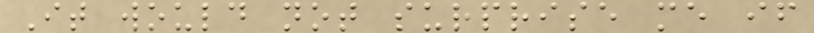It would not surprise me if
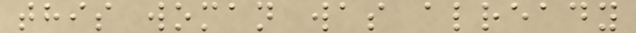this woman was already
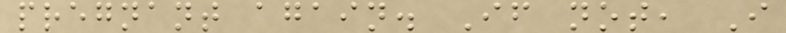pregnant again. If not, I
